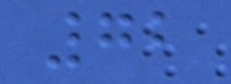72
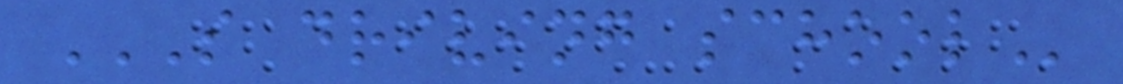S DRIVING SCHOOL
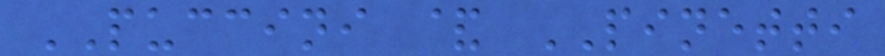PUCCINI & PINETTI
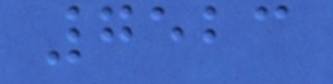7523
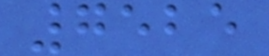7525
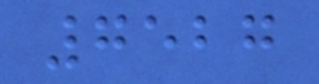7527
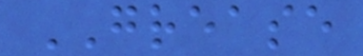GREASE
